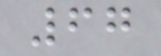67
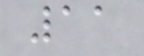11
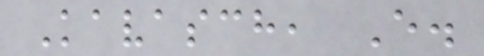Kavasch, E.
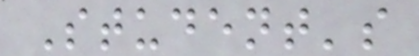Student's
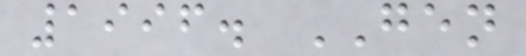1996. GEN
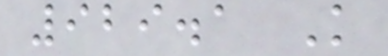929.1 K
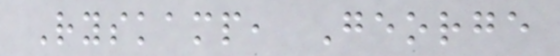Ryskamp, George
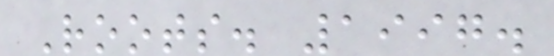Roots. 1997.
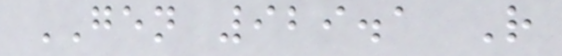GEN 929.1 R
